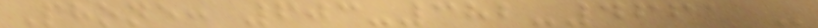Phone: 603-382-4661 -
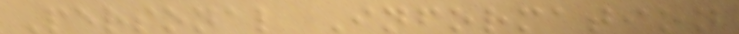Personal Information
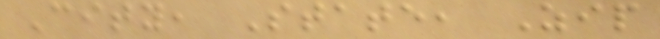City, State, Zip
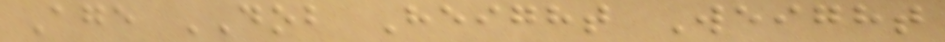Age DOB Height Weight
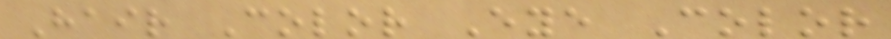Hair Color Eye Color
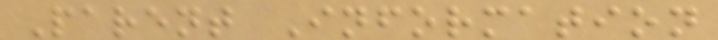Parent Information
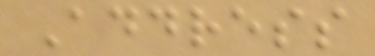Address
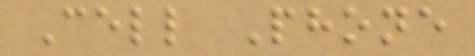Cell Phone
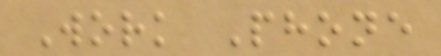Work Phone
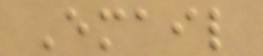Email
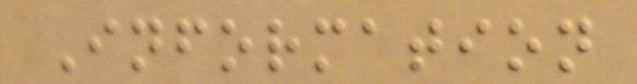Information
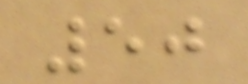50
